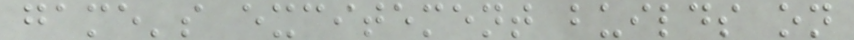game's excitement builds on
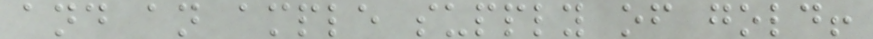and an ample supply of gold!
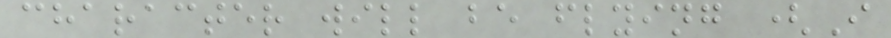character will be flying (I
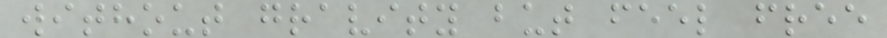without gravity but feel free
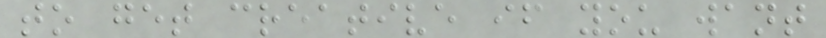to get creative if you want
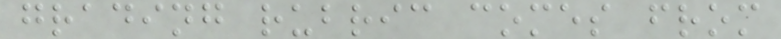grading rubric comes from
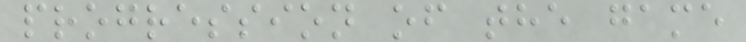progression of the game
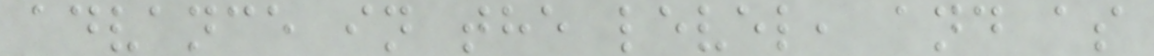advance in the level, and as
